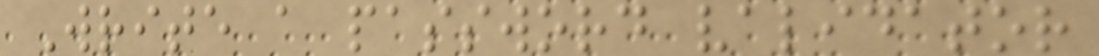Write a password validator
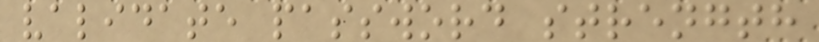validate password strength
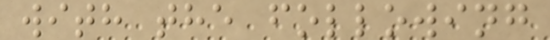with the following
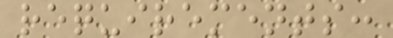requirements:
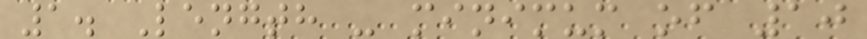1. Length - minimum of 10
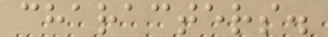characters.
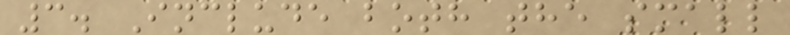3. Include both the small
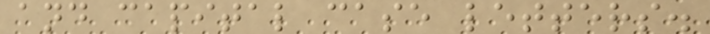and capital case letters.
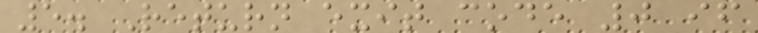5. Return exit code 0 if
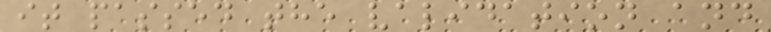it passed the validation and
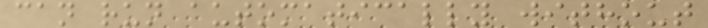can run automatically without
